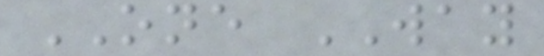ONE WAY
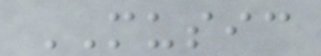MUSIC
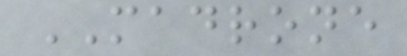MADRONE
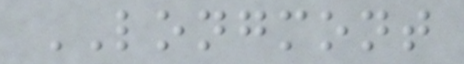LONGMONT
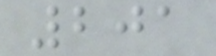201
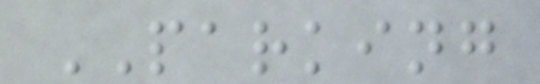PARKING
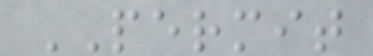PERMIT
